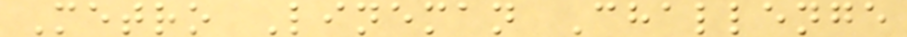Metro Lineman Challenge
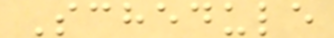Schedule
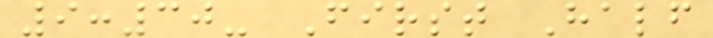9:30- First Half
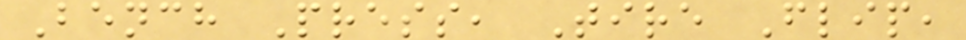Bench Press, Tire Flip,
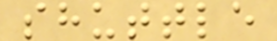shuttle
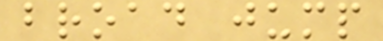broad jump
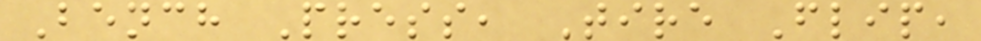Bench Press, Tire Flip,
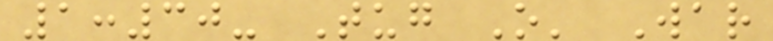1:30- Tug O' War
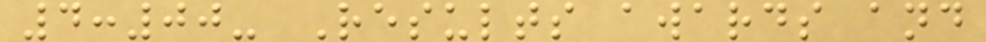4:00- Results awards and
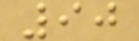90
